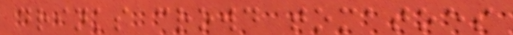drinks crowd tomatoes
